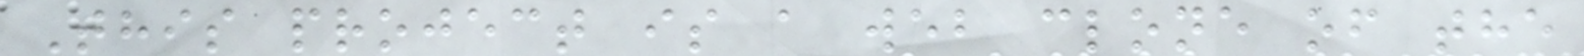This project is a web clone of the
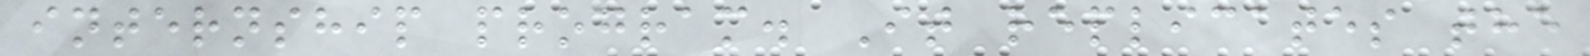internship program. It replicates the
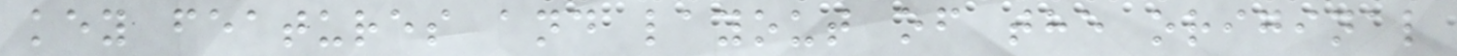key features and layout of the original
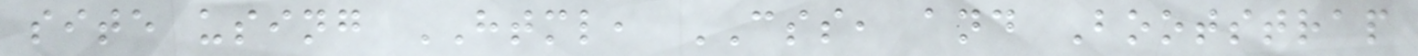site using HTML, CSS, and Bootstrap
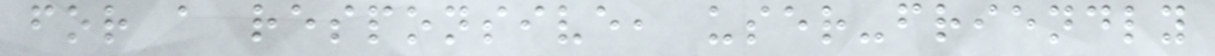for a responsive, user-friendly
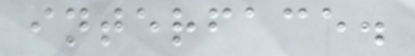interface.
